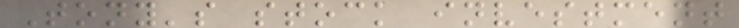Tony's stock investment
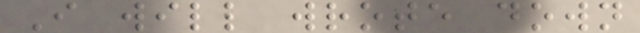I will wrote down
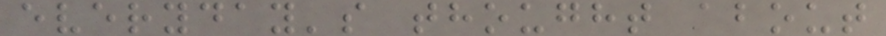everyday's thought about
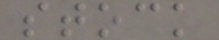stock
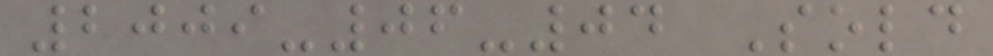2009-06-04 Sold
